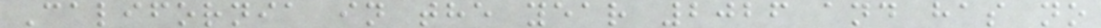California in the year 2026 and has no
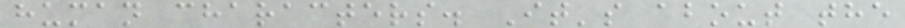human characters. It's about the
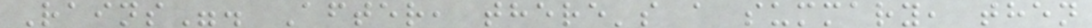Rains". After, there's a summary, then
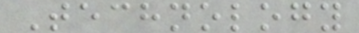Technology
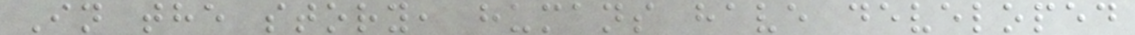In the story, humans have developed
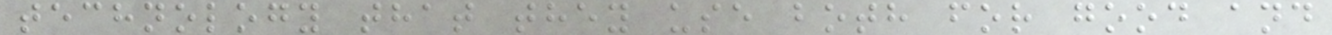technology that they use both for good and
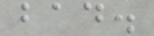bad.
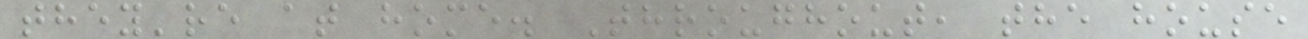they're at home. Throughout, the house
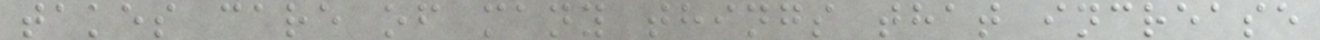takes care of many things that increase
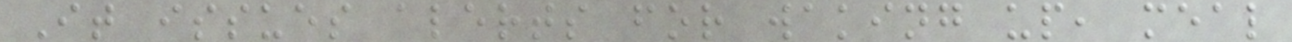It issues alerts for waking up, meal
